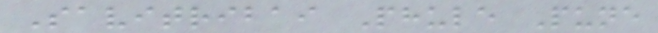Savitribai Phule Pune
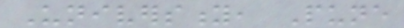University, Pune
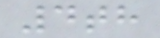4th
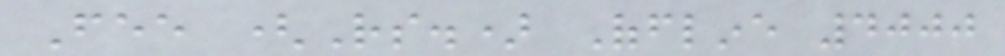Fee (Rs.) Offline 4000
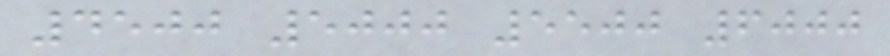4500 5000 5500 6000
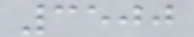3500
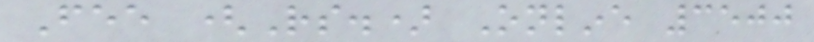Fee (Rs.) Online 3500
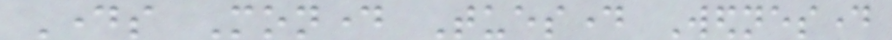Days Monday Tuesday Wednesday
